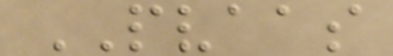PVAAS
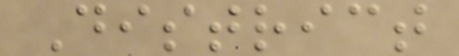District
